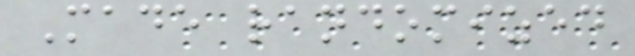Made randomized
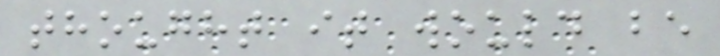thought it would be
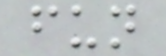fun
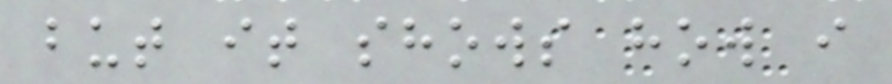but it shows how i
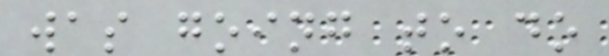was going to do
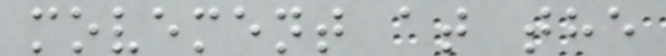movement at the
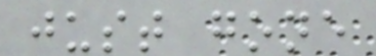just gone
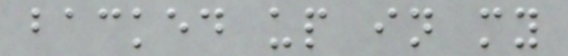backed up in my
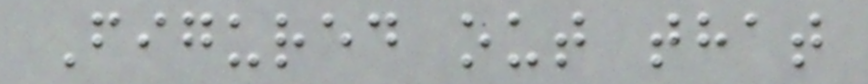Figured out that
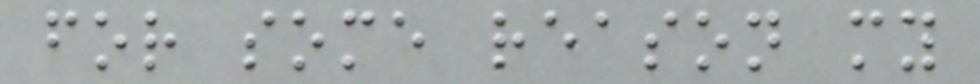for some reason my
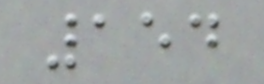154
